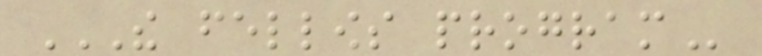THE FELLOWS PROGRAM
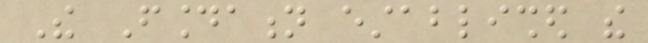The Foundation established the
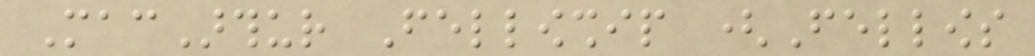MacArthur Fellowship (Fellows
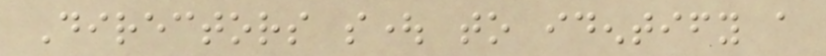Directors sought to identify a
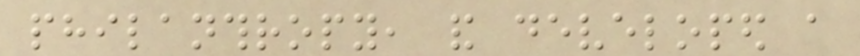philanthropy, and developed a
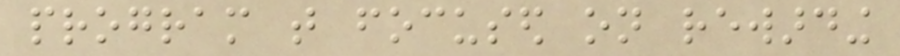program that focused on rewarding
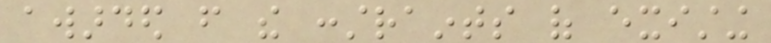awarded from the constraints of existing
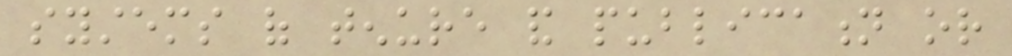systems of tenure and publication or
